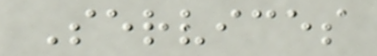Services
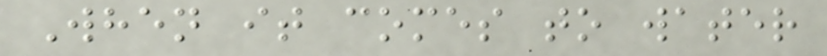When it comes to water
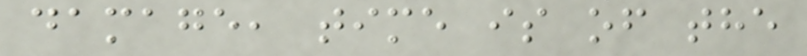damage, time is of the
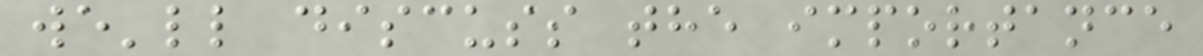we'll discuss the importance
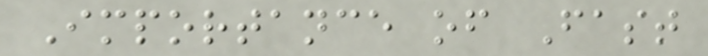Importance of Fast
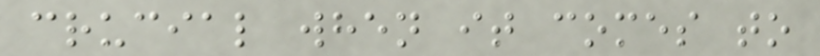crucial when it comes to
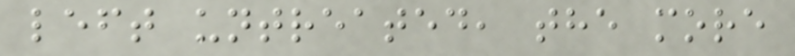left untreated, the more
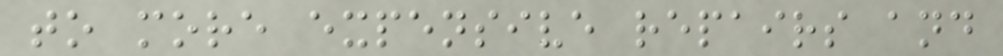to more expensive repairs and
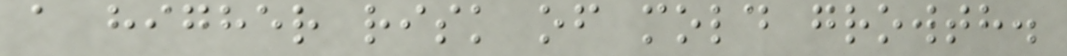a higher risk of mold growth.
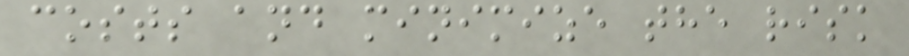costs and minimize the risk
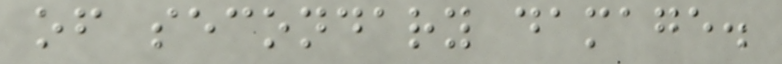of secondary damage.
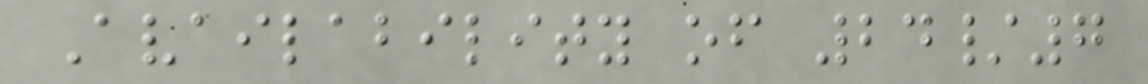Availability of 24/7
